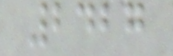2427
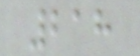218
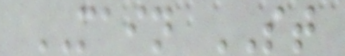MAIN ST
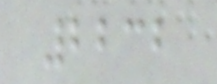2232
